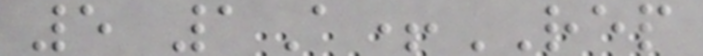5 1A+REP
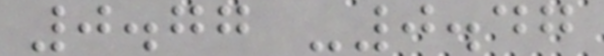0.77 -0.47
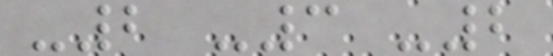-2 -3 -2
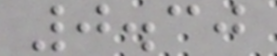0.30
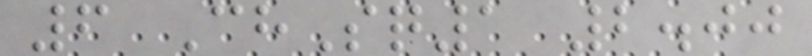6 ChSq1 2.00
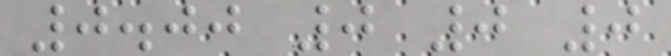0.00 0 0 0
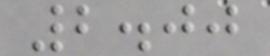2.00
